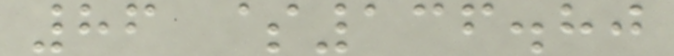86 $136.80
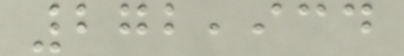272,934
